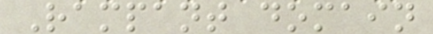Rampant domain
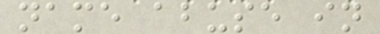name abuse in
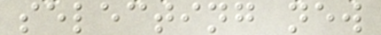selecting new
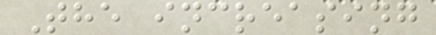The increasing
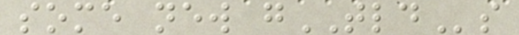some new gTLDs
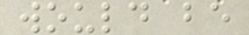would be
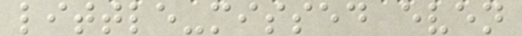little-missed even
